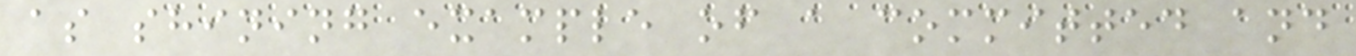as shining example of a committed and
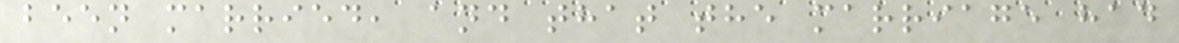been married, and that the marriage had
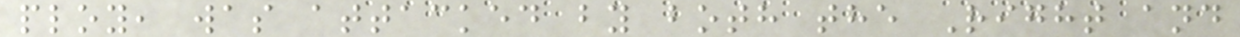ploy, was attacked by both the Right and
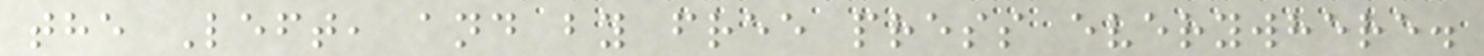the Left, and by free press everywhere.
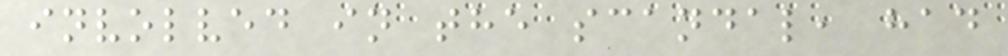involved in the scandal, had
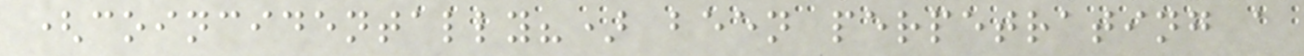(coincidentally?) been perpetrating a
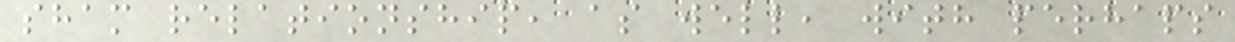sham relationship, as well, with perhaps
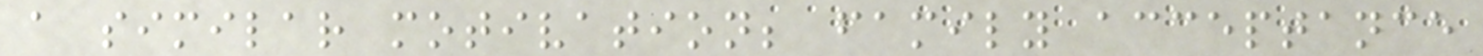a similar motivation; family acceptance
